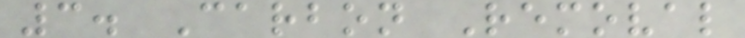3. Carbon Removal
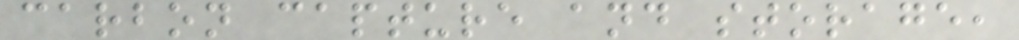carbon capture and storage,
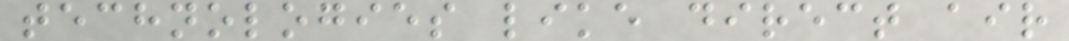technologies like direct air
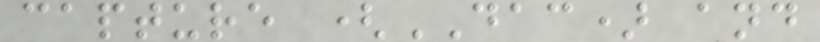capture (DAC) and
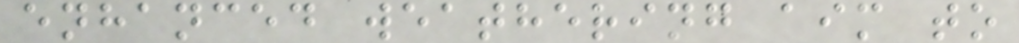enhanced weathering aim to
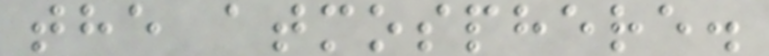the atmosphere.
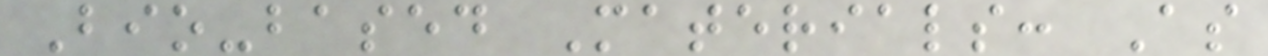Bio-based Materials: As
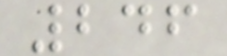246
